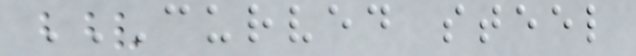CURVED STEEL
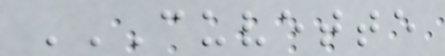CUVETTE
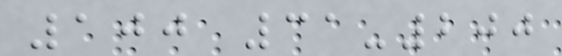100 31-200
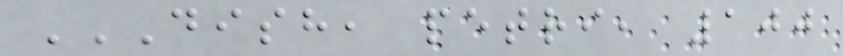DISH, PETRI, 100
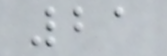21
